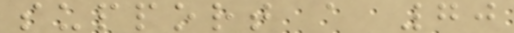support a 70
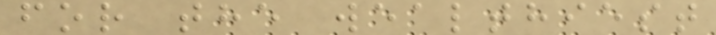for the wealthiest
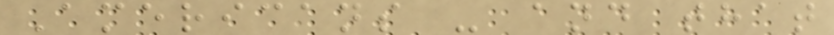Americans - and that
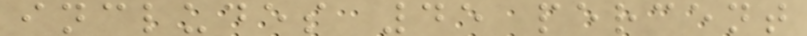includes 45 percent
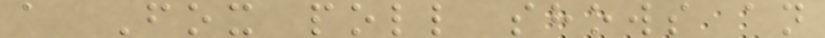a Fox poll shows an
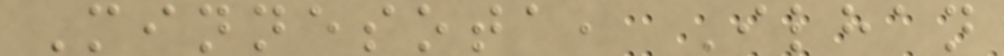Minnesota, Ilhan
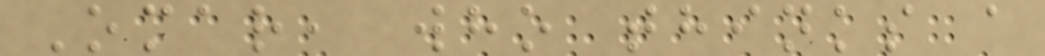Omar, who thinks a
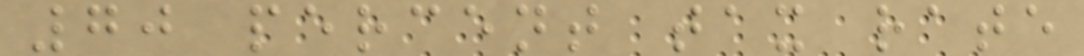70 percent tax rate
